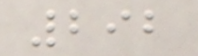292
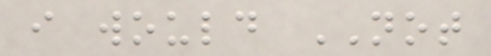i would NOT
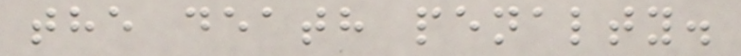the death penalty.
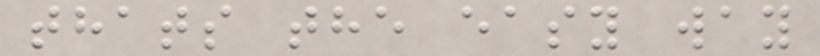thats the easy way
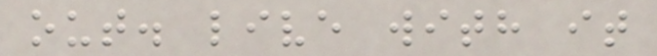out. live with it
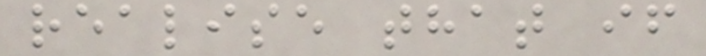realise that if
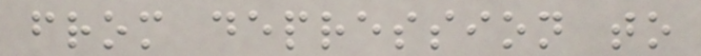from depression to
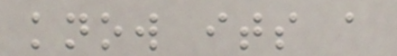know its a
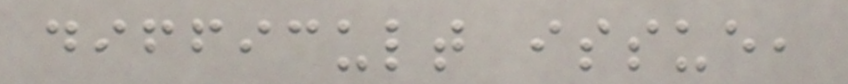difficult issue,
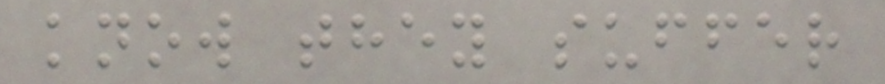know they suffer
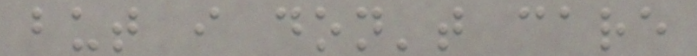but i don't care
